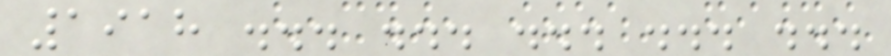1918 ... ... ... ... ...
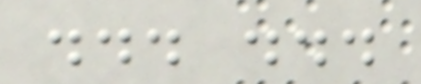... ...
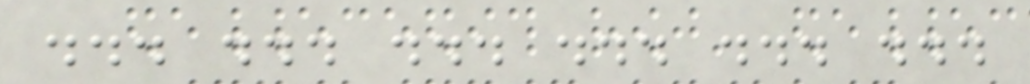... ... ... ... ... ...
